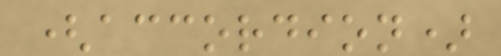(accordion)
